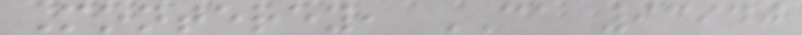Monterey, CA 93940
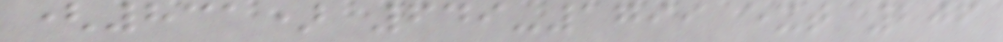(831) 649-1799 ext 206
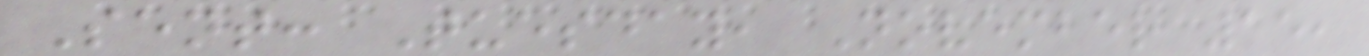Sent: Tuesday, November 15,
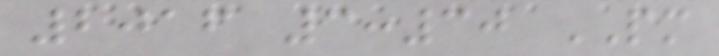2016 3:30 PM
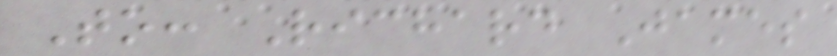To: Richard James
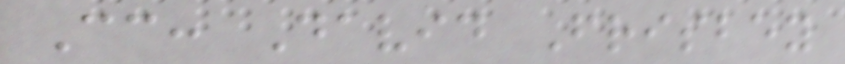Cc: David Frisbey
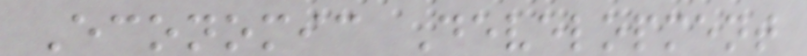Economic Development
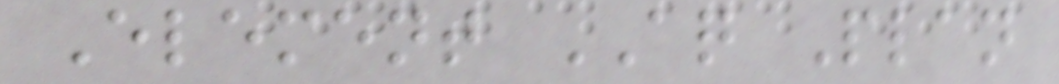Element AQ Plan
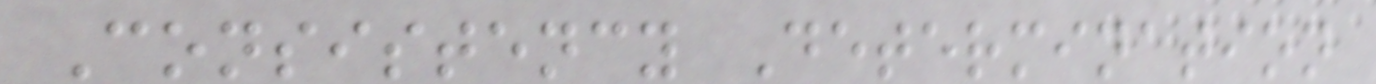Consistency Determination
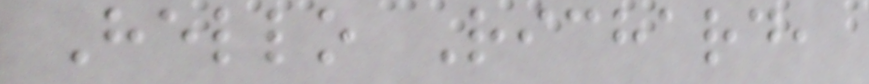Hello Richard,
